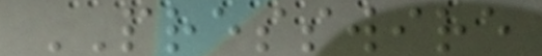PRESSWIRE
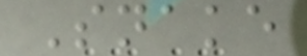Snake
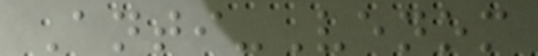Anti-Venom
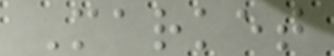Market
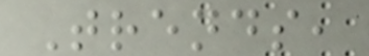Trends,
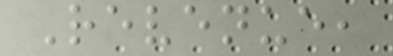Revenue,
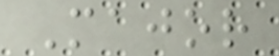Major
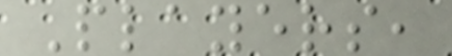Players,
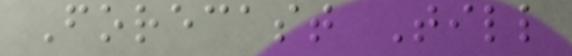Forecast Till
